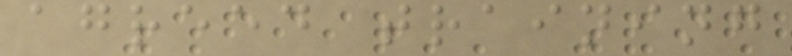agreed training
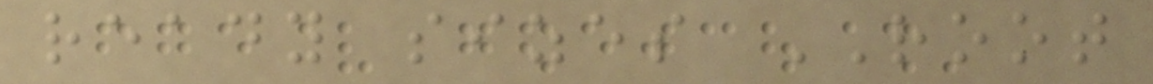ready sizes ROOT
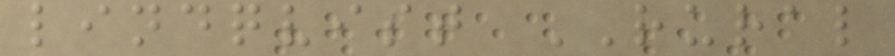lindqvist RURAL
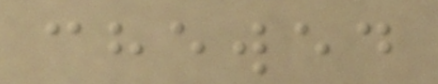chewed
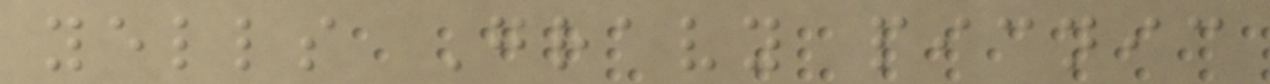yells Gravy picnic
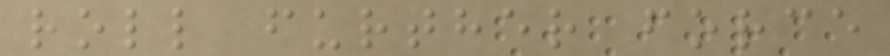roll further force
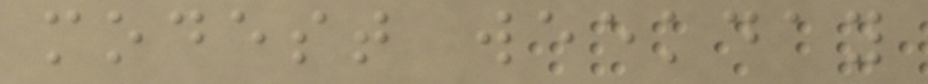modest weekday
